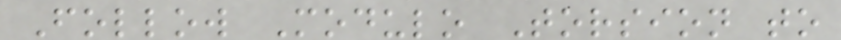Follow Modulo Torsion to
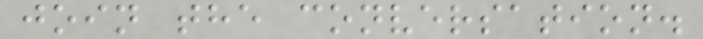join the conversation.
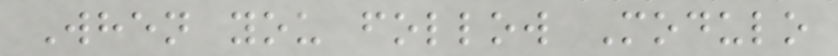When you follow Modulo
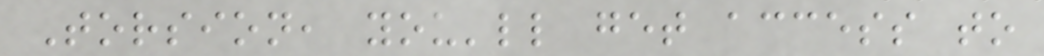Torsion, you'll get access to
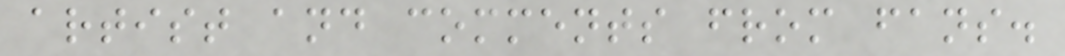artist and comments from fans.
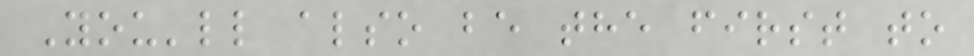You'll also be the first to
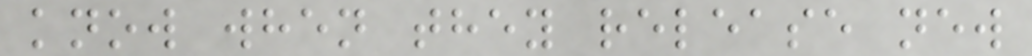know when they release new
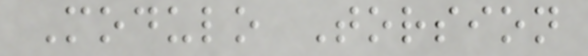Modulo Torsion
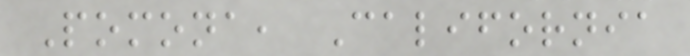Pomona, California
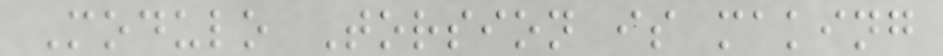Modulo Torsion is making
